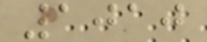1010
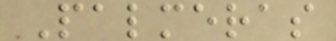Palmeras
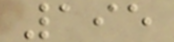195
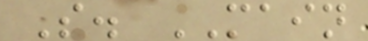S. MAIN
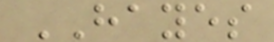HAYES
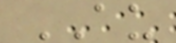AU
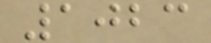1023
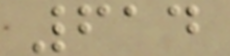614
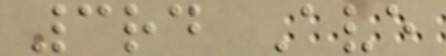3rd Ave
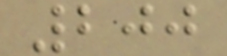200
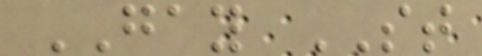GAY ST
